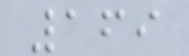169
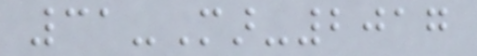31-Mar-2017
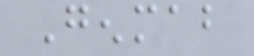Genmab
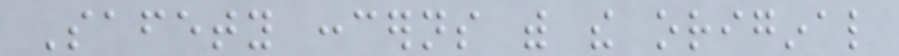Safety concerns with the original
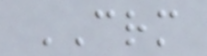CRM
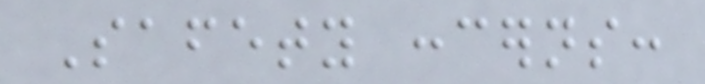Safety concerns:
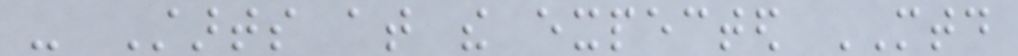- Starts at the expected MTD
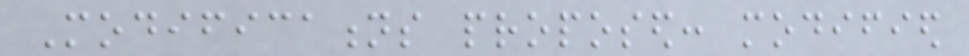Modifications proposed: modified
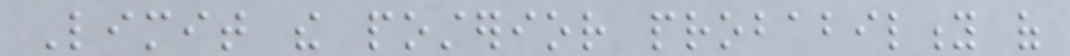Limit the posterior probability of
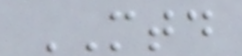MTD
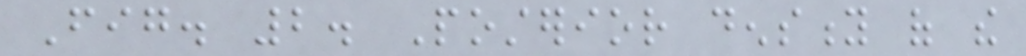Fig. 2. Posterior density of the
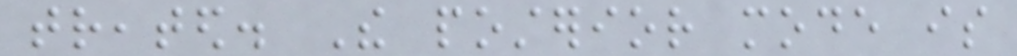treated. The posterior mode is
